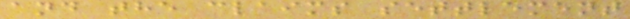and the claims settlement
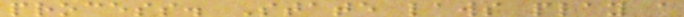process. State laws play a
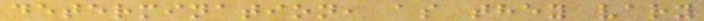determination, as they vary
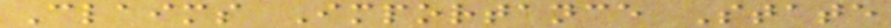Claims Importance State
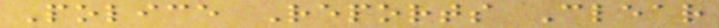Police Reports Clear
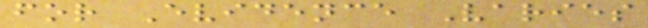for Evidence Varies
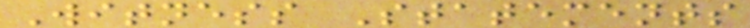Witness Statements
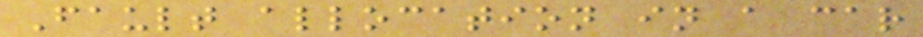Fault allocation in a car
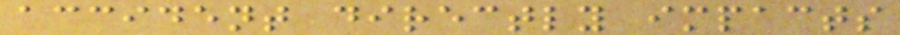accident directly impacts
